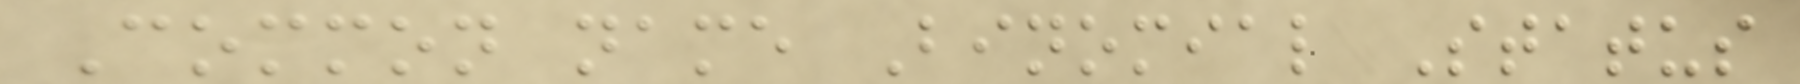Common name Binomial Status
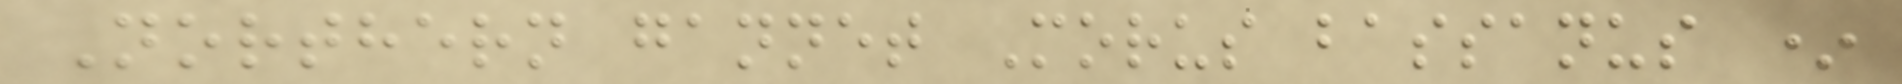Northern gannet Morus bassanus *
